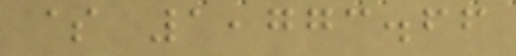$ 1,773.66
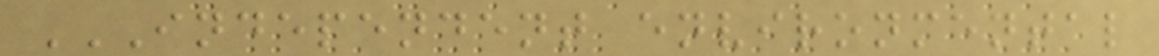INDEPENDENT ENVIRONMENTAL
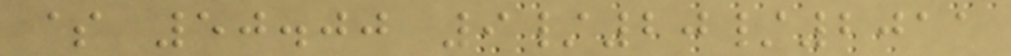$ 50.00 9/20/2011
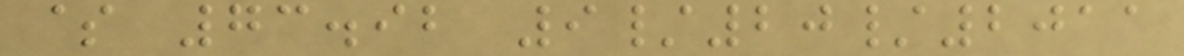$ 73.92 9/20/2011
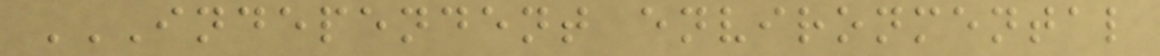INDEPENDENT ENVIRONMENTAL
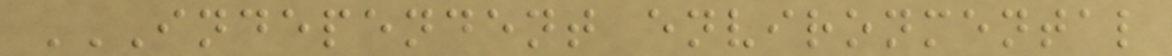INDEPENDENT ENVIRONMENTAL
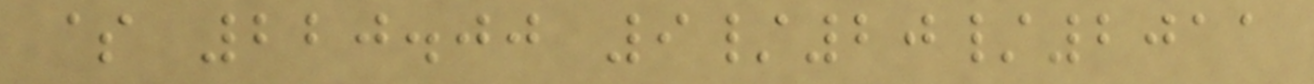$ 220.00 9/20/2011
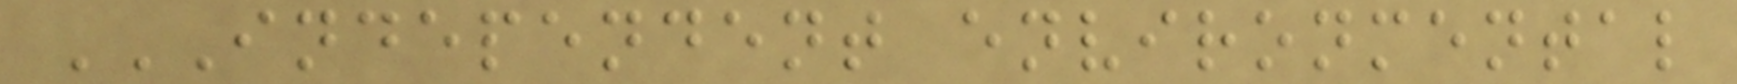INDEPENDENT ENVIRONMENTAL
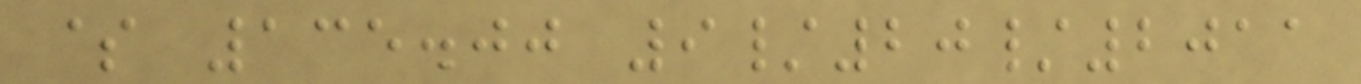$ 135.00 9/20/2011
